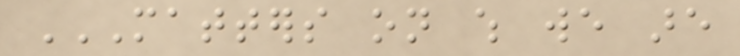MATTERS ON WHICH WE ARE
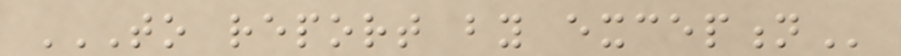TO REPORT BY EXCEPTION
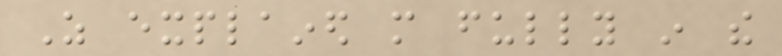As explained more fully in the
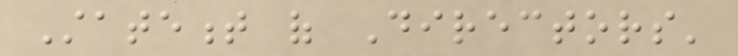Statement of Directors'
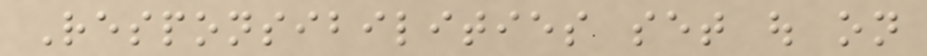Responsibilities set out on
